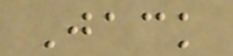Jack
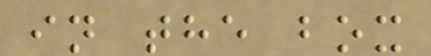in the box
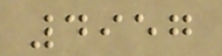4957
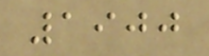1900
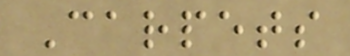Carpets
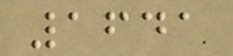1641
